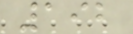192
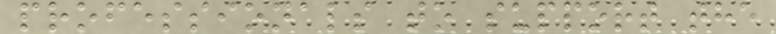professionals to support the
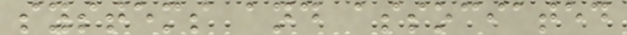systems and associated
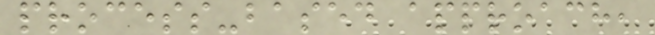process-based approach,
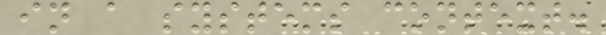in a systems context.
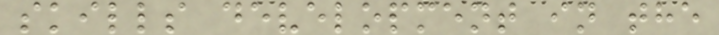skills development in the
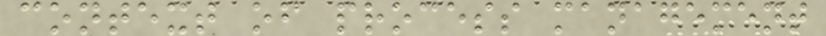context of process management
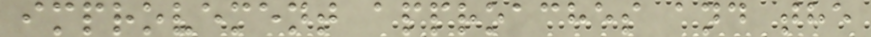improvement approaches and the
